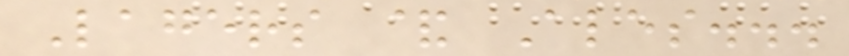Lagers & Ales...
